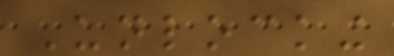Unlocking
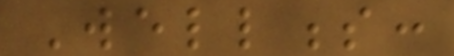Wellness:
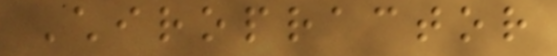Chiropractor
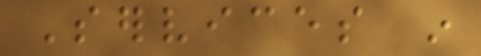Services in
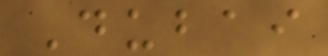Dubai
